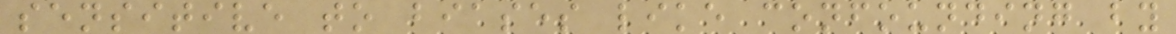sensitive to biases like confounding by
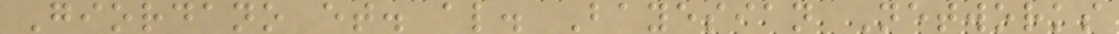Giordano et. al. Bayesian Networks
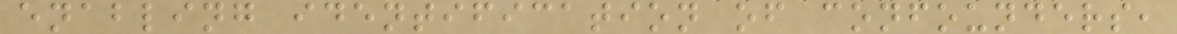enabling identification of confounders,
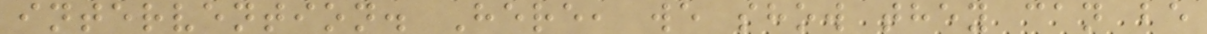intervention. Here, we show they can be
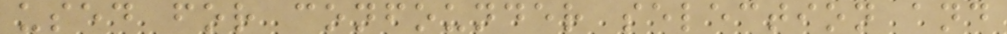used for confounder selection and
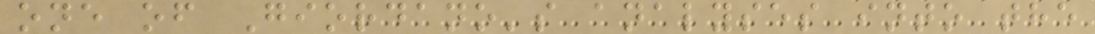one of Giordano's analyses into the
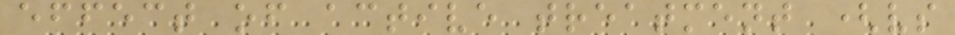effect of active treatment (vs
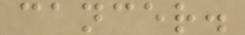cancer.
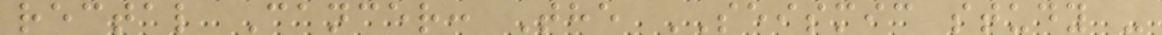rectal Cancer: The SEISMIC study -
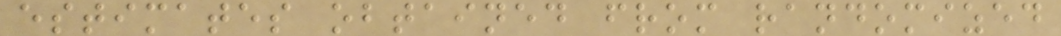estimates obtained from randomized
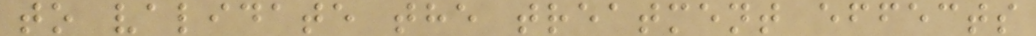to validate the treatment effects
